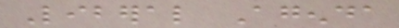Liberal Agenda
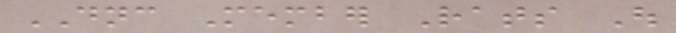DNC Member Rats Out
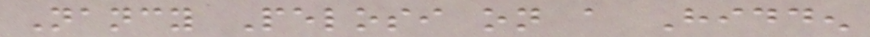Nancy Pelosi on a Hidden
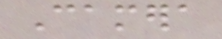Camera
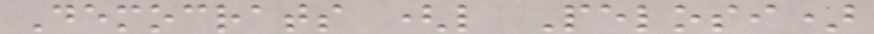Democrats (like Pelosi)
